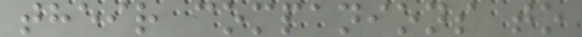their companions to
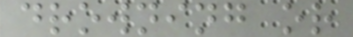drowning or
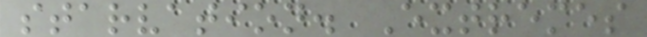starvation. Extremes
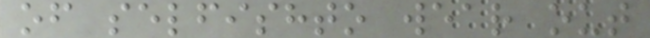of selfishto wear out
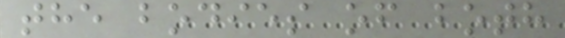the bodies of both
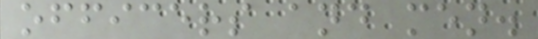officers and men.
